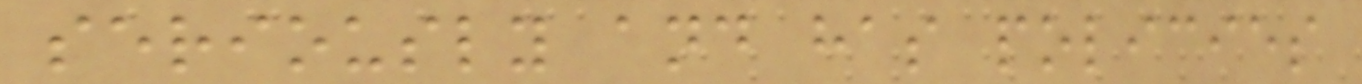seriously and has policies
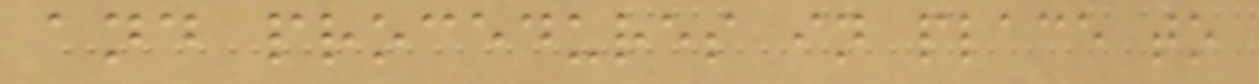and procedures in place to
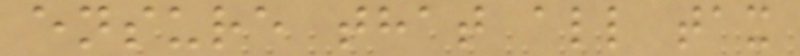ensure that all tax
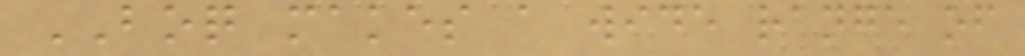BOQ makes a wide range of
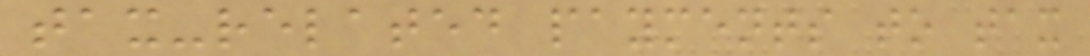tax-related payments to tax
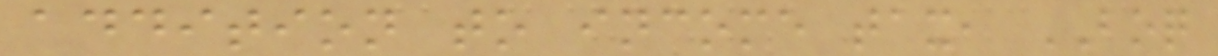addition to income tax, BOQ
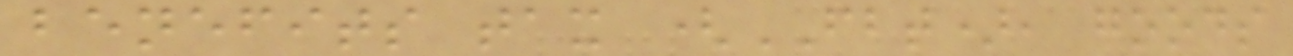benefits tax (FBT), goods
